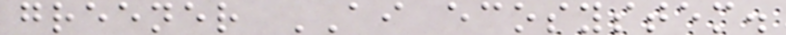greener AI ecosystem.
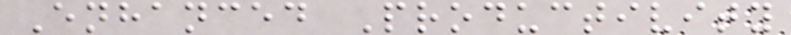Enhanced Productivity
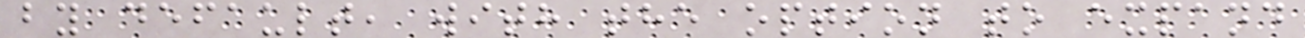by default, with the option to expand
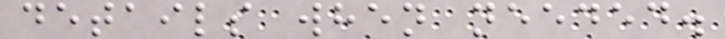details when needed.
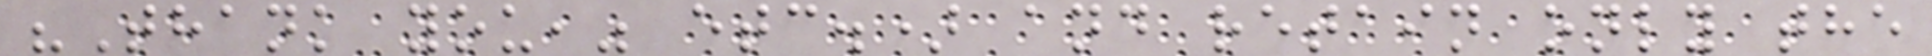"Thank you," etc.) and retain only the
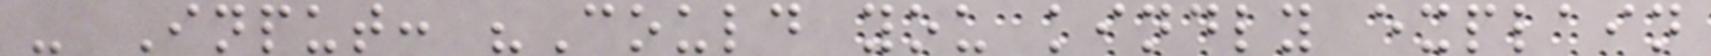- Input: "Could you kindly explain
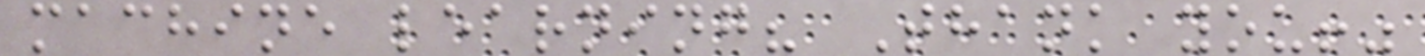machine learning? Thank you!"
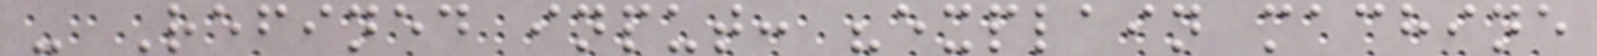- Refined input: "explain machine
